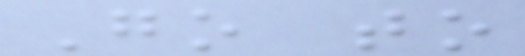Go to
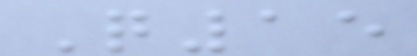Q15
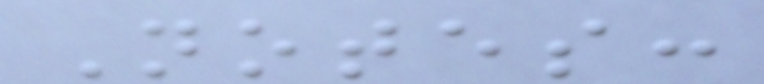Notes:
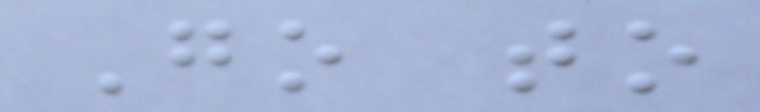Go to
